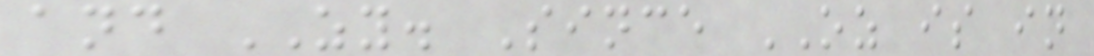and ZY. Since OZ is in
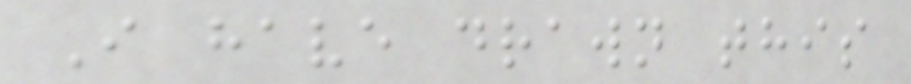I have drawn this
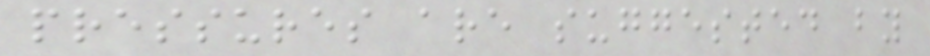pressures are suggested by
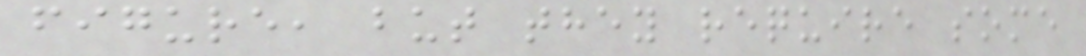figure, but they require some
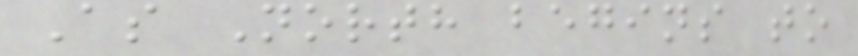As North begins to
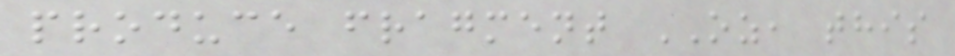produce fragment OZ, this
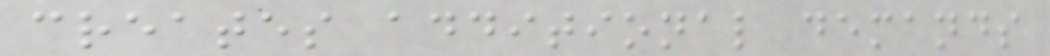creates additional demands
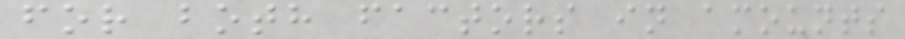for both factors in amounts
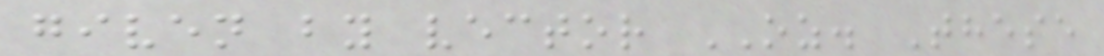given by vector OZ. These
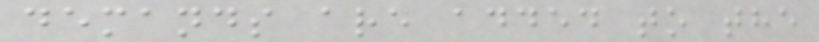demands are added to the
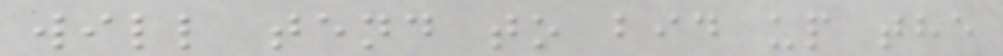will tend to bid up the
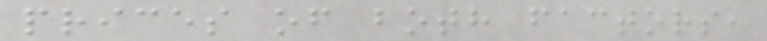prices of both factors,
